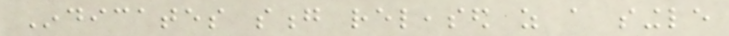Indicates song released as a single
